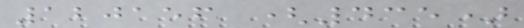120156 (435)
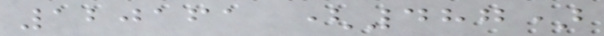120161 (487)
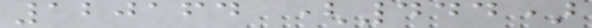120164 (444)
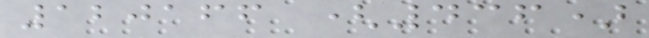120166 (436)
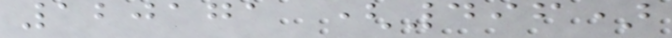120171 (496)
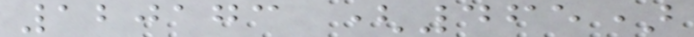120173 (465)
